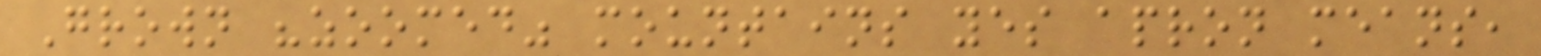Grown "zoomed" mountains yes apron means,
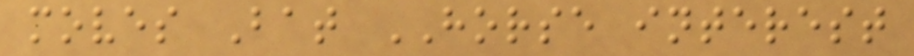moves Bat HORSE interest
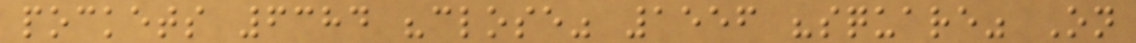pockets 6384 "close" 1556 "square" On
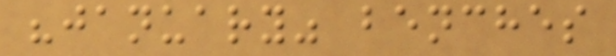"january" benches
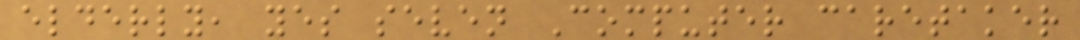elderly, yes seven Computer caretaker
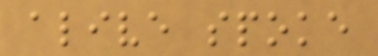alive spoke
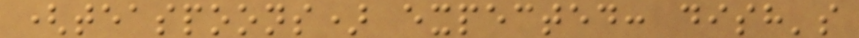(teaspoons) expected: dish's
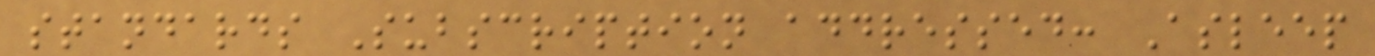standards Subscription addressed: Asleep
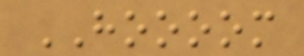HOOOOM
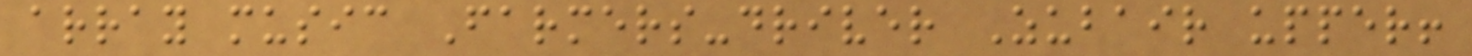array music Farmers-driver Zubair upper!
